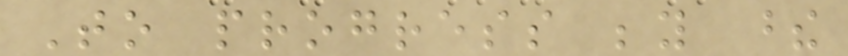To progress beyond these
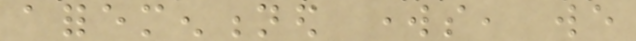aforementioned works, we
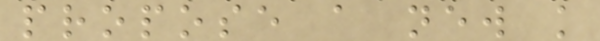propose a new knowledge
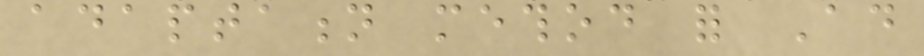adaptation method for Ad
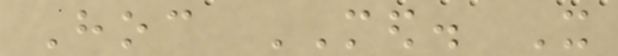Hoc MED. It
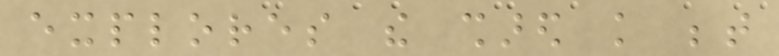explores the shared knowledge between
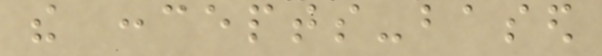the concepts-based
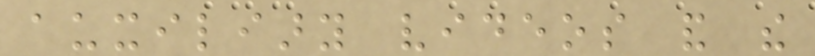auxiliary videos and the
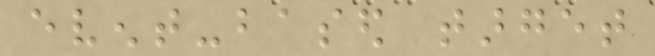event-based target
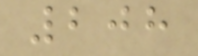208
